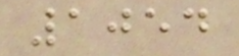1054
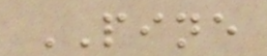PINE
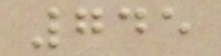745
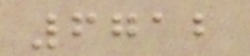6712
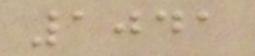1041
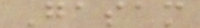Gasam
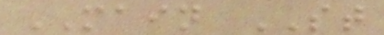MAIN ST
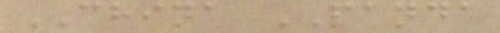CHINA PANDA
